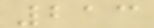213
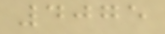4075
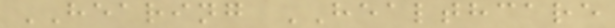HEARING HEALTHCARE
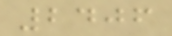2406
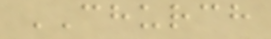CHURCH
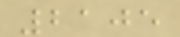2105
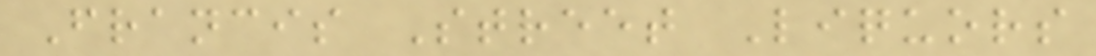Francis Street Liquors
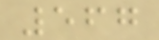567
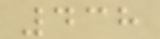438
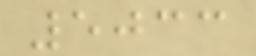5033
